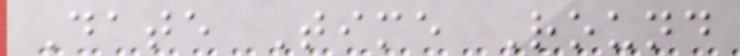Date Time Round
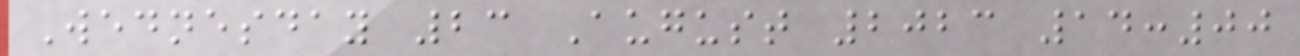Wednesday 23 August 2023 14:00
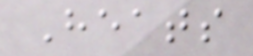Heats
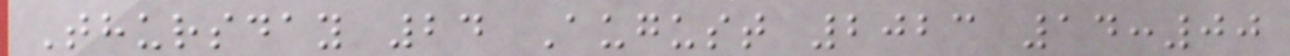Thursday 24 August 2023 14:00
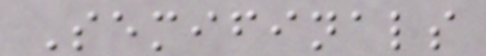Semifinals
